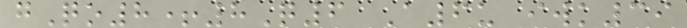gQo8+8Q6 A6u iwk39
